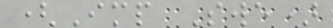(Imp Swe)
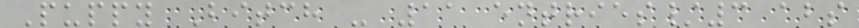Puppy Bitch - 11 entries/3 abs
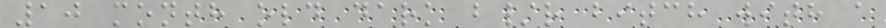10 month old dark b/r bitch with a
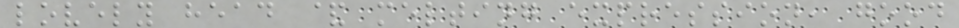lovely head & melting expression, good
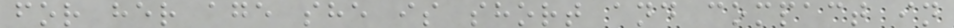for her age she is short and compact in
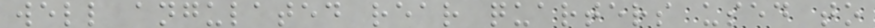well angulated rear quarters used to
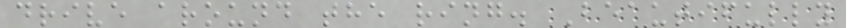drive around the ring. Beautifully
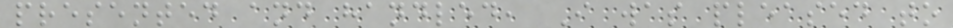presented and handled, I was pleased to
